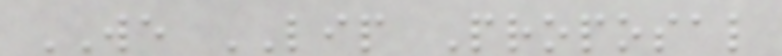WE LIP Proposal
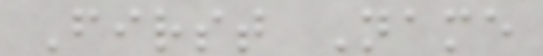First Name
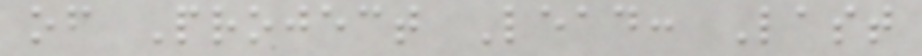of Project Lead: Last
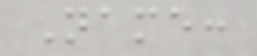Name:
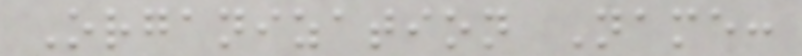Organization Name:
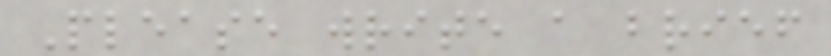Please write a brief
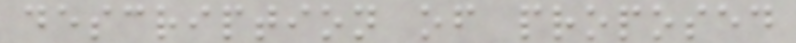description of proposed
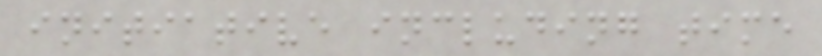initiative including time
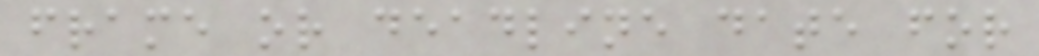frame or deadline date for
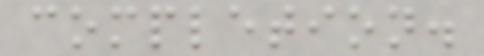completion.
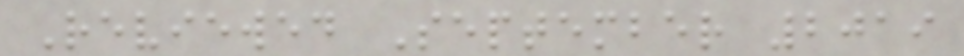Reviewed September 2019
